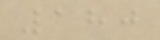180
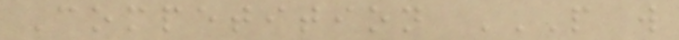Competition P W
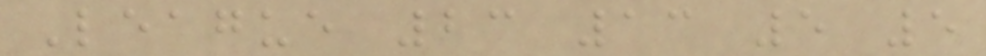League 23 13 5 5
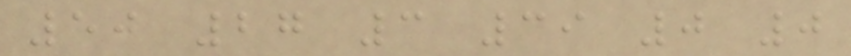50 27 3 39 0 0
